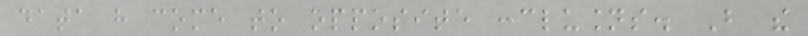data have come to opposite conclusions. But the
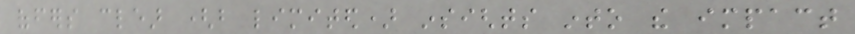offers clear (but limited) insights into the impact
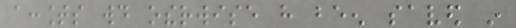accounts would otherwise have been saved in
